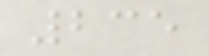235
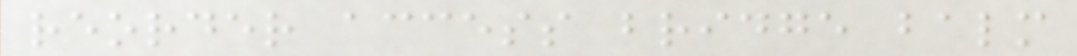reorder access bridge balm
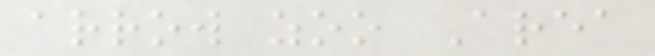arrow zoo Area
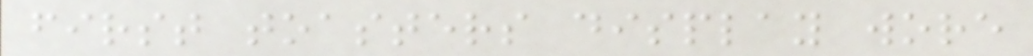first toasters display wore
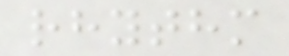rhythm
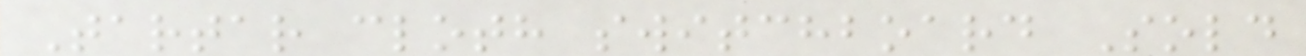Tartar cloth switchboard Sold
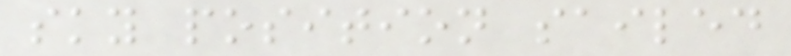sky position sailed
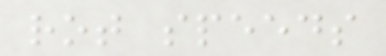rot speeds
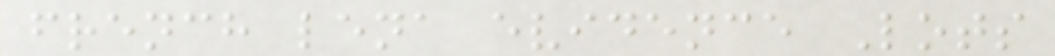french lena evidence Lots
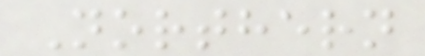Northern
